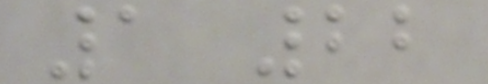1 22
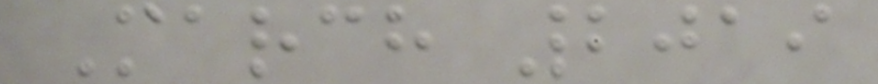March 2019
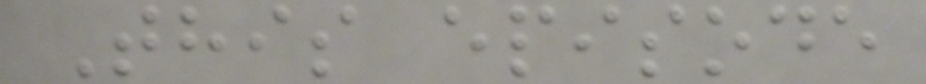This episode
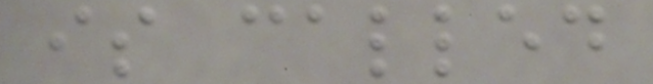is called
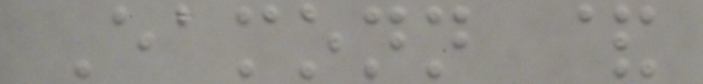Eamonn &
